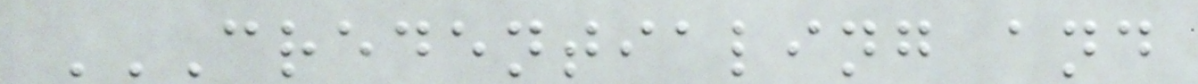CREDENTIALING AND
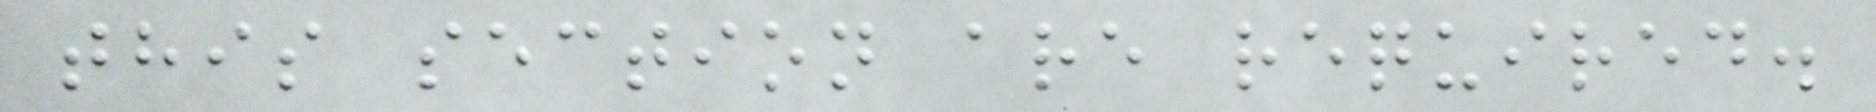this section are required.
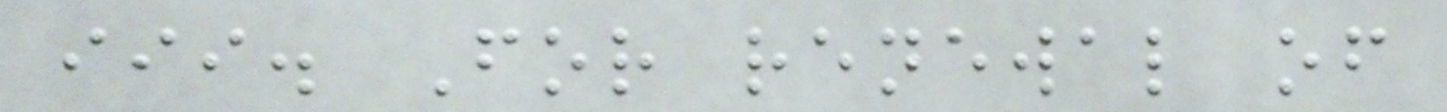iii. For renewal of
